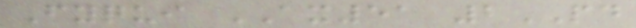Fyqui AX51 2PD
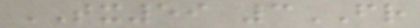TX59 3FR
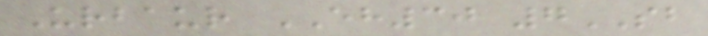Urbaur EH30 7SB
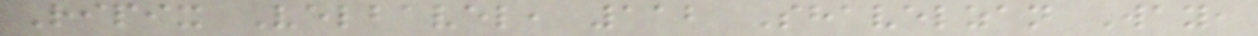Ripix Velbavel, 112 Shavelzan Way,
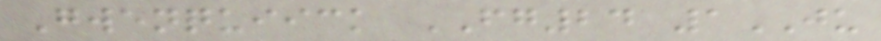Gwenquiick FG24 1JU
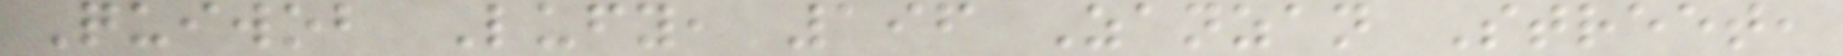Quiwob Lufy, 196 Zanzan Street,
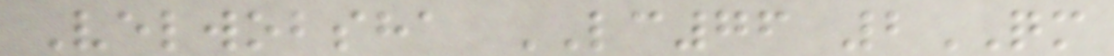Velwobsha LC76 2QM
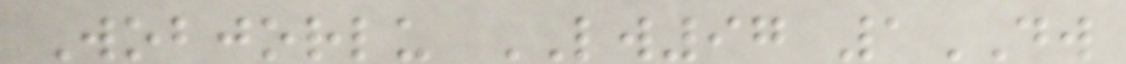Wobjorlu LW97 1DW
